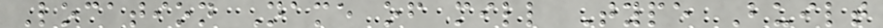Location Name of mill Type Built
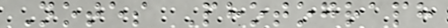Notes Photograph
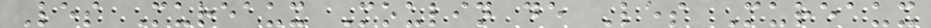Les Mureaux Moulin de Les Mureaux
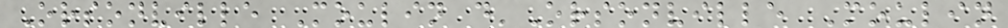Orsonville Moulin d'Orsonville Moulin
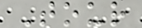Tour
